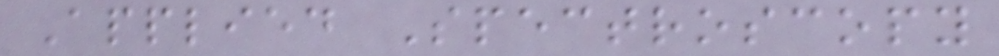Applied Spectroscopy
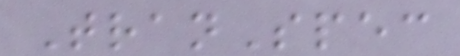TranSpec
